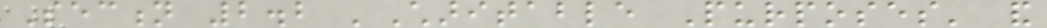Section 2.2 'Charitable Purposes' and
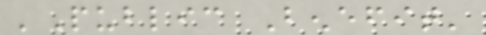'Public Benefit'
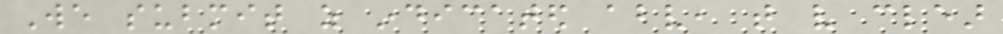We submit as indicated above, that very clear
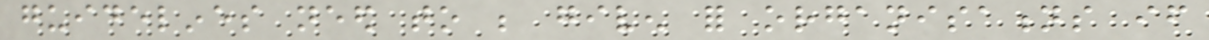guidelines need to be given for organisations if
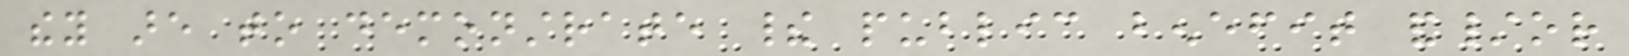they are to demonstrate their public benefit and/or
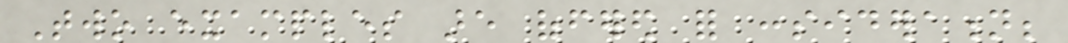Two examples are offered for consideration;
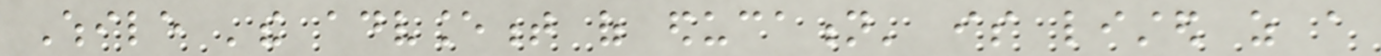While 'the advancement of education' is listed as a
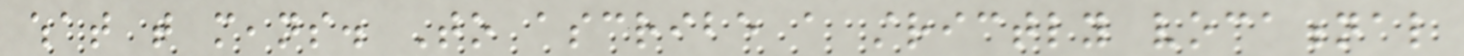what that means. To ascribe a strictly vocational
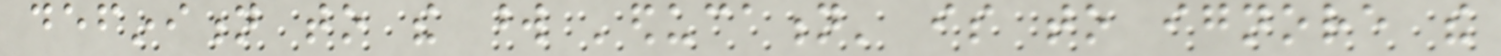definition to the word 'education' is to ignore the
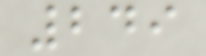249
